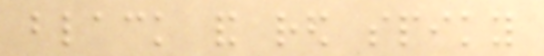black and red spiky
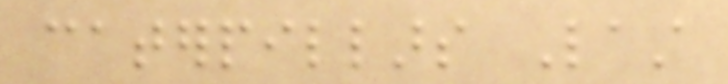caterpillars Last
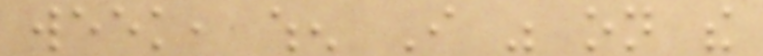week, when I was on the
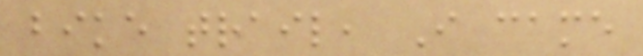bike trail, I came
